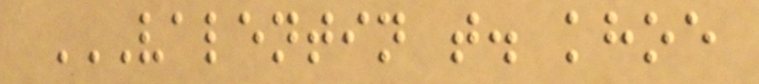VALENTIN T. KHOE
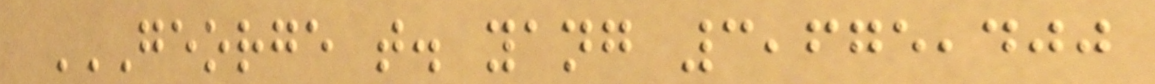GEORGE T. YANG 3,675,400
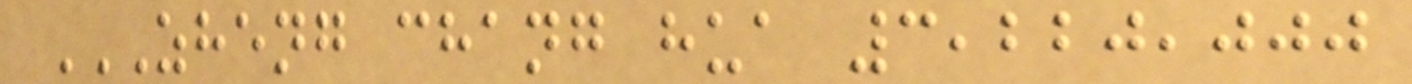ZHENG CHANG HUA 3,220,000
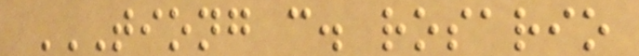TIONG C. ROSARIO
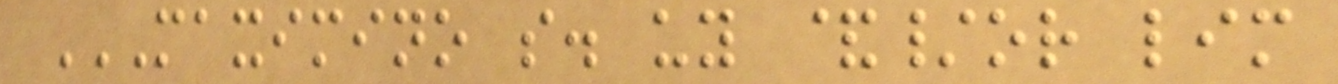MAXIMINO S. UY &/OR LIM
